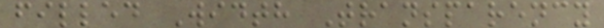filled Width Transparency
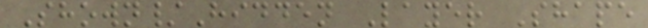Shown/Hidden Layer Shape
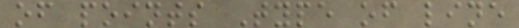of points Type of line
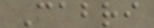Cabri
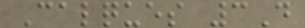Calques 3D
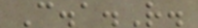C.a.R.
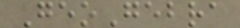GeoGebra
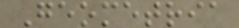Geometria
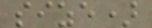size)
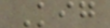Kig
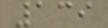139
